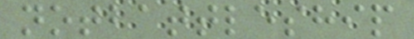notbattleship
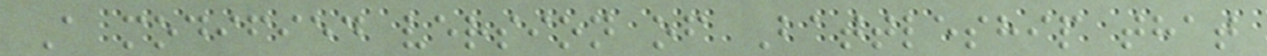A modified version of Battleship that
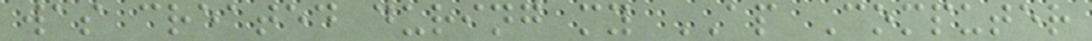was created during my AP Computer
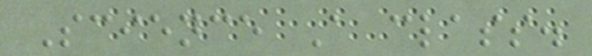Science A class.
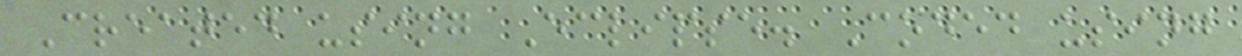Created using Eclipse. Coded using
